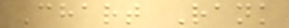Chart Rank
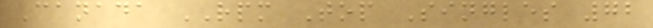Canada RPM Top Singles 72
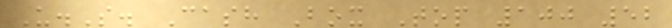U.S. Cash Box Top 100 52
